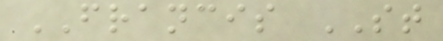FRANCIS ST
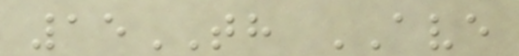15TH AVE
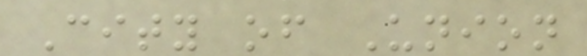City of Union
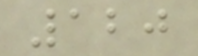120
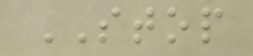STOP
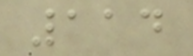114
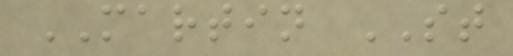MARTIN ST
